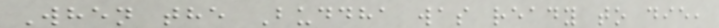When the Buddha was ready to die,
